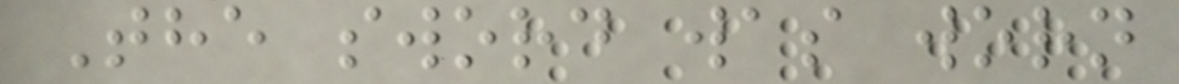The sword was worn
